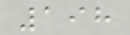198
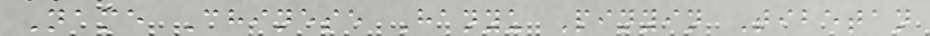Name Chinese Hanyu Pinyin Tibetan
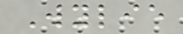Wylie
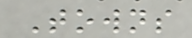Towns
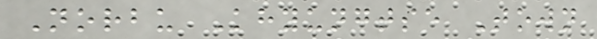Norbu Khyungtse Town
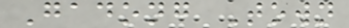Gadong Town
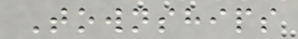Townships
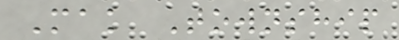Mak Township
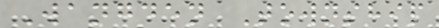Wangden Township
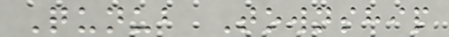Qunub Township
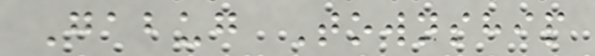Gabug Township
